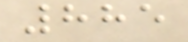885
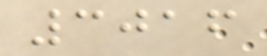3016
